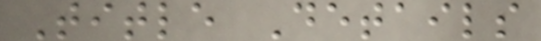Title Details
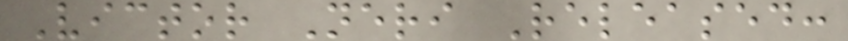Victor Neri Released:
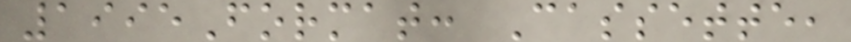1995Format: Cassette,
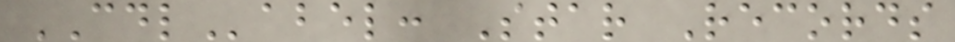CDLabel: Star Records
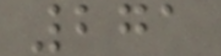271
